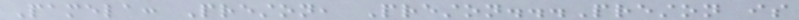Pamela: Preston, Preston...Preston is
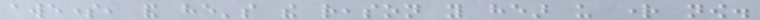awesome, and he's the reason you hear us right now.
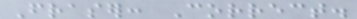Fraser: Correct.
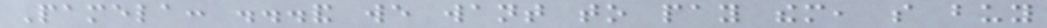Pamela: ...and we want to pay them, so buy
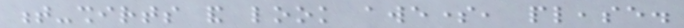t-shirts and look awesome, please.
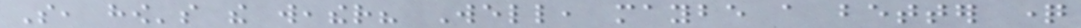So, how's the weather? Well, maybe a better question
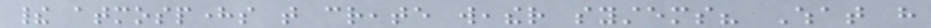their atmospheres that create weather systems? What have
